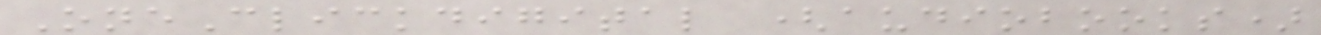OneClickdigital (audiobooks)
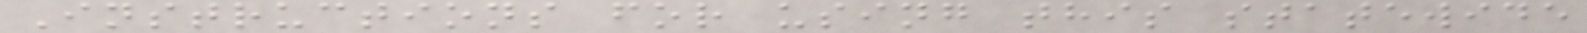Instructions for using this statewide
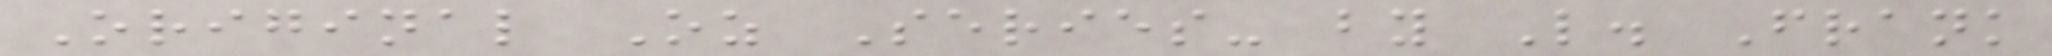Original Oz Series- by L. Frank
